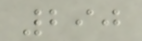290
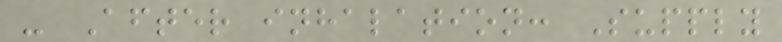- After inhalation: Supply
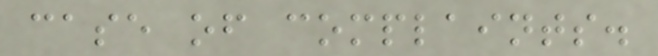case of complaints.
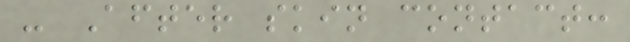- After skin contact:
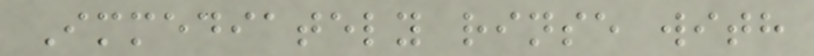Immediately rinse with
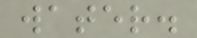water.
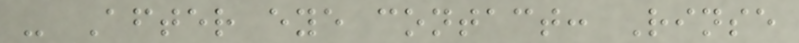- After eye contact: Rinse
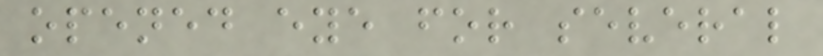opened eye for several
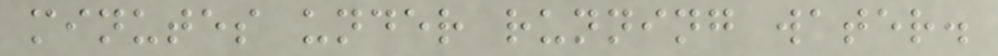minutes under running water.
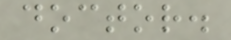doctor.
